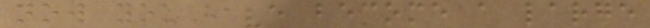now you have become a large
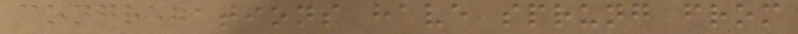congregations have sprung from
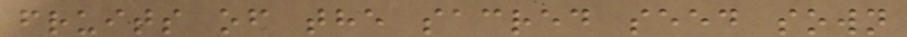fruits of the sacred seed sown
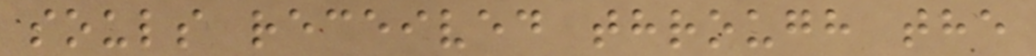souls received through the
